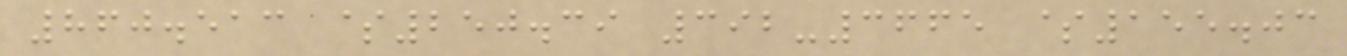860.513 $250.39 392-3665 $155.03
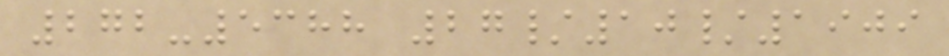272-5388 27/10/1909
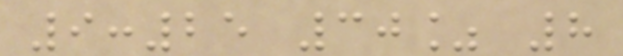9:25 30% 8
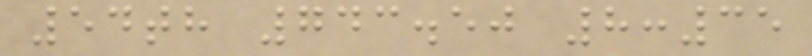54th 743.50 8:35
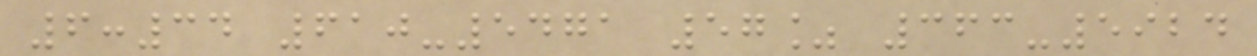6:34 610-5471 57% 363-5924
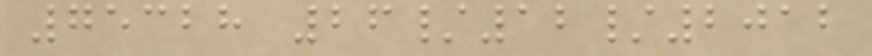75328 26/12/2012
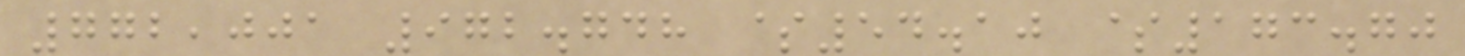772,001 972.748 $54.10 $173.70
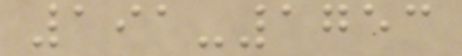191-1753
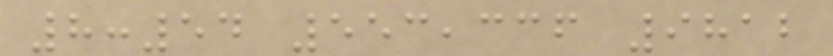8:54 553,336 9812
